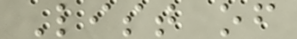List of
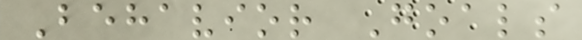Behavior Goals
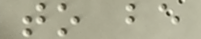to be
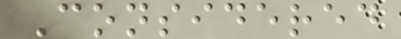Considered
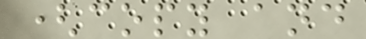(copy and
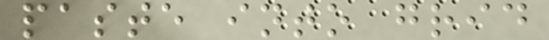paste into grid
